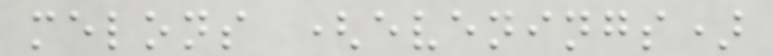melons (evenings)
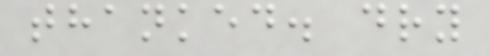thanked. dry
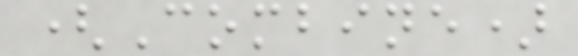(Combine)
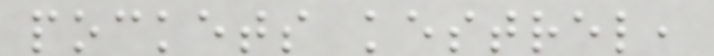pockets kestrel,
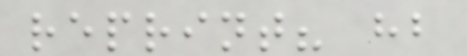reprint? hb
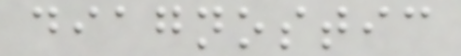diagnostic
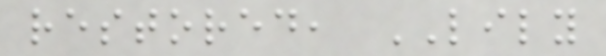restored, LILY
